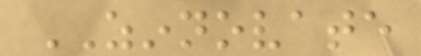ZINNOVATE
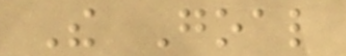The Goal
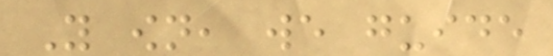You own, we guide
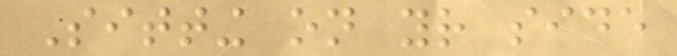Sitting on your side
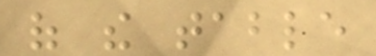of the table
